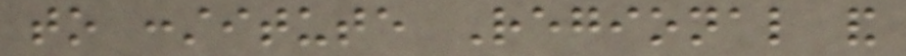to constitute Regional and
